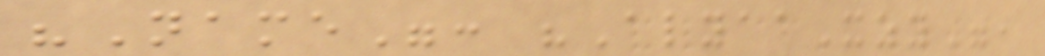"Name": "AlyaaXzy",
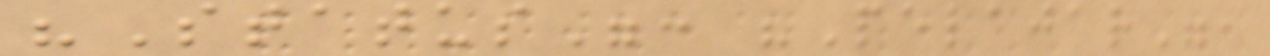"Status": "Pelajar",
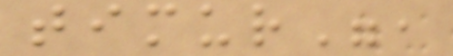timur",
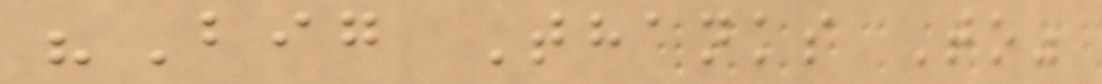"Big Thanks To"
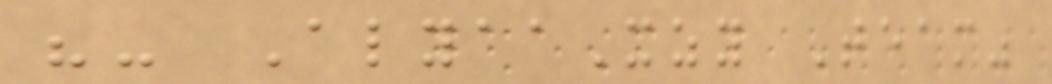"- AlyaaXzy Team"
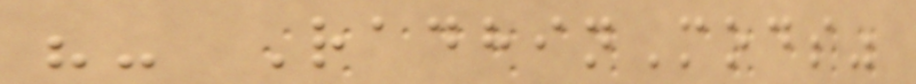"- RadhinMods"
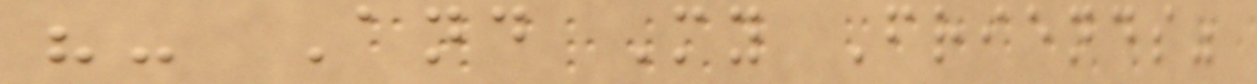"- And My Friends"
